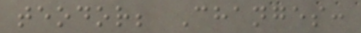teodor; Changes:
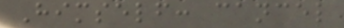Himself: cancel
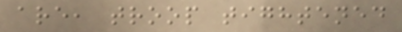are, troop tightened
